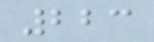223
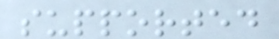supported
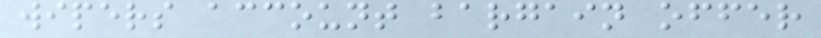wipers account bargain offer
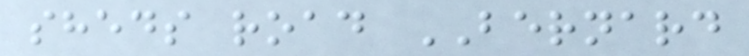sheds road BERNARD
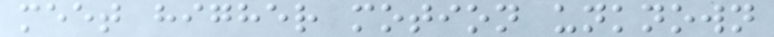meet higher motion unknown
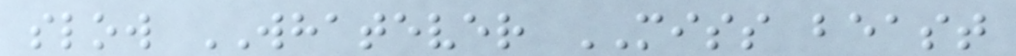slow WHATEVER MISS beast
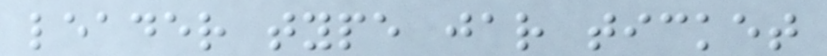leader type jar ticket
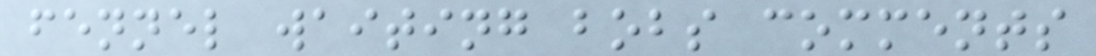fennel waiting bobs comments
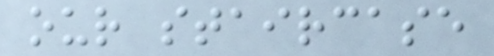our staircase
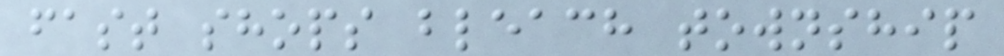fast shops bleach township
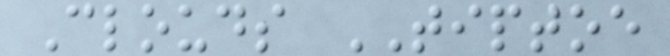Clouds TIPTOE
